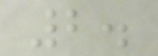2.
